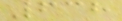638
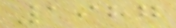1987
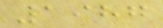1987
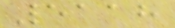5118
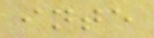inte
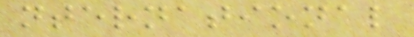nternational
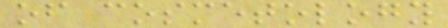of cosmetology
